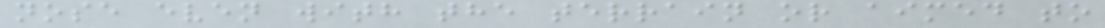nose even with the terrain or aimed to
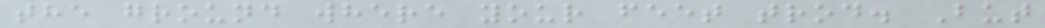the ground where your feet trod. But
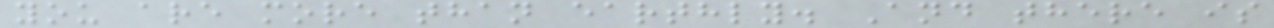you are more than earthly. And there is
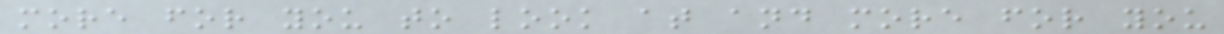more for you to look at and more for you
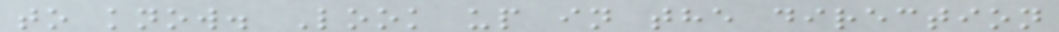to know. Look up in the direction
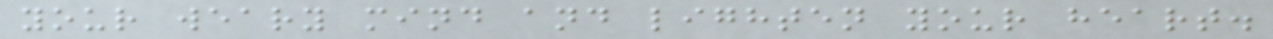your weary mind and lighten your heart.
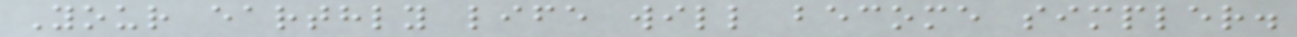Your earthly life will become simpler.
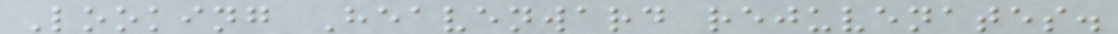Looking Heavenward rejuvenates.
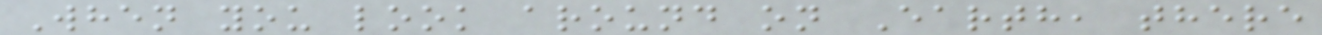When you look around on Earth, there
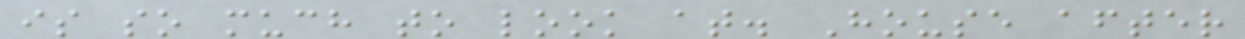is so much to look at. House after
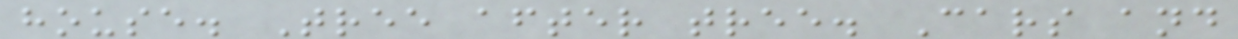house. Tree after tree. Cars and
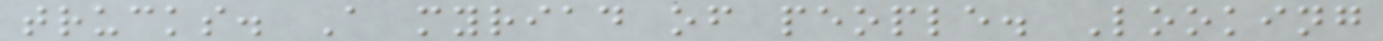trucks. A myriad of people. Looking
